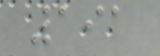191
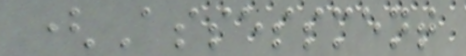(Assessment
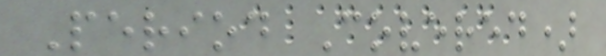Period Covered)
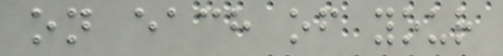on each of your
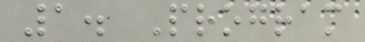1. Program
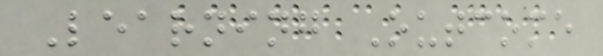Learning Outcome
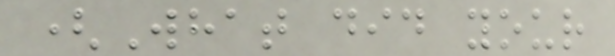(What did your
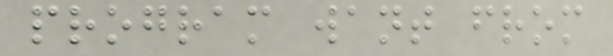program want from
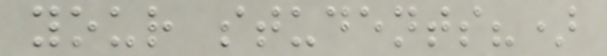your students?)
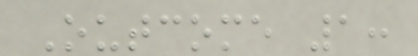Outcome 1:
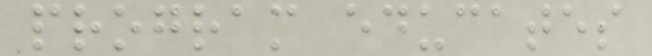program educates
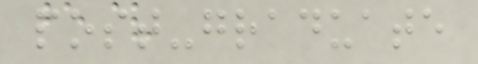post-graduate
